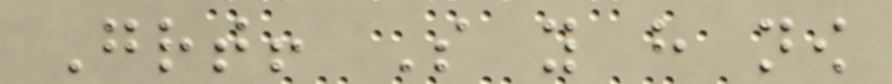Great! So you have now
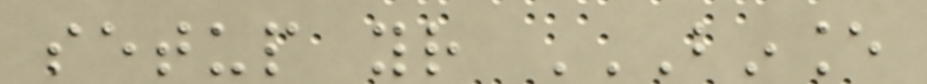setup your BINANCE
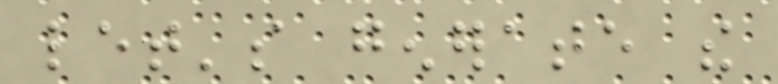let's generate the
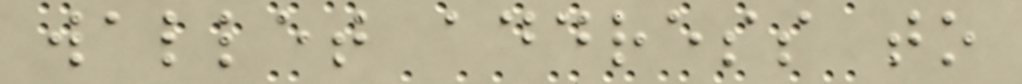wallet address to
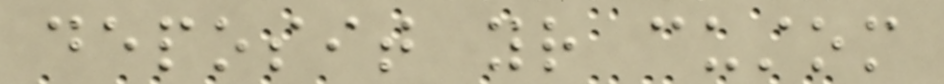deposit your custom
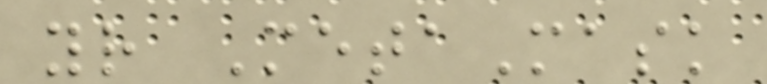your MetaMask
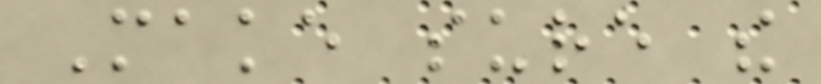Make sure the
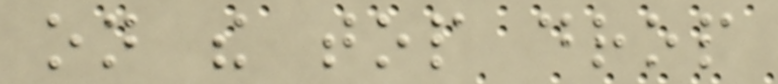on the top drop
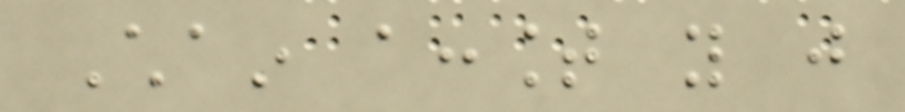Chain account you just
